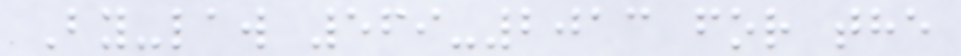By-law 569-2013 for the
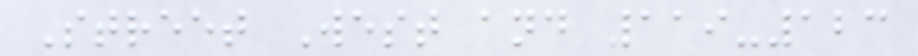Street West and 119-123
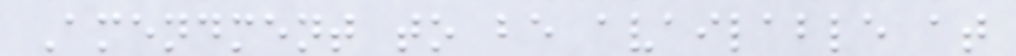Amendment to be available at
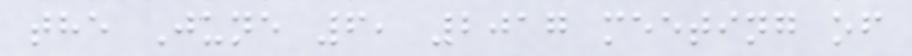the June 6, 2017 meeting of
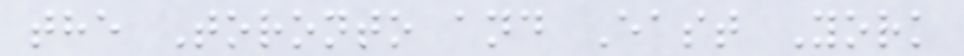the Toronto and East York
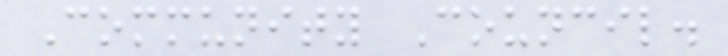Community Council.
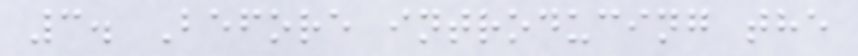3. Before introducing the
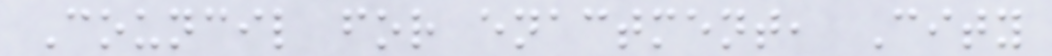Council for enactment, City
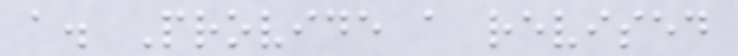a. Provide a revised
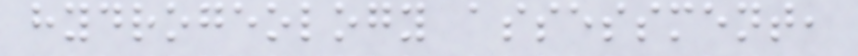hydrogeology assessment,
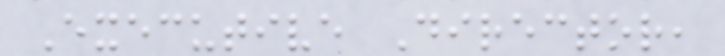Executive Director,
